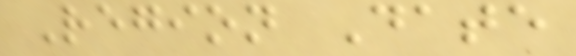Region Date
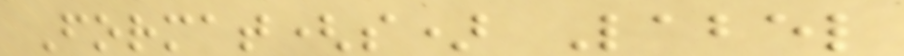Format(s) Label
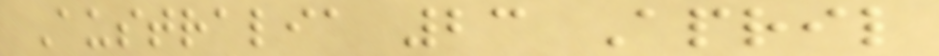Australia 23 April
